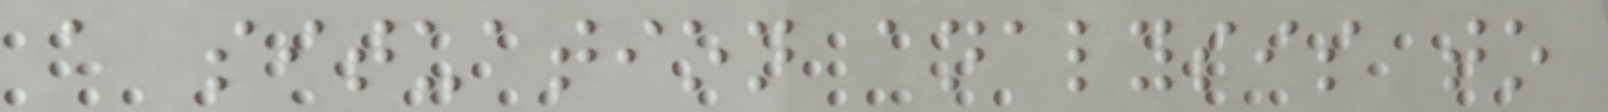a situation analysis to
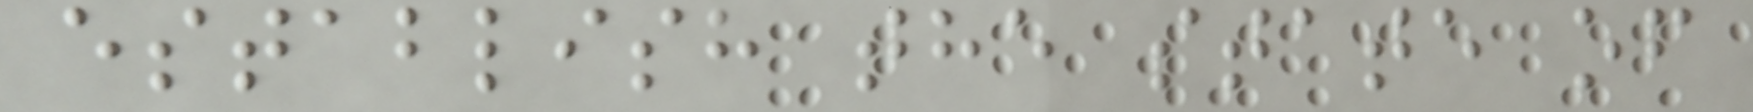establish the state of
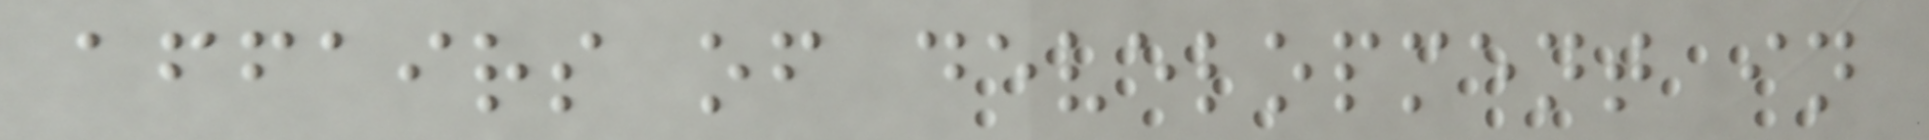affairs of development in
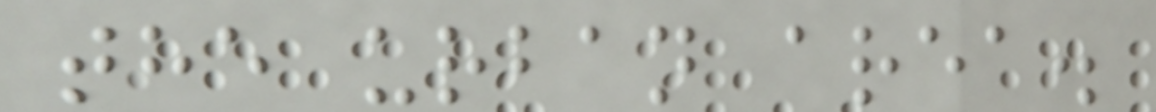the urban area.
